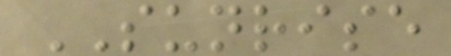SUNRISE
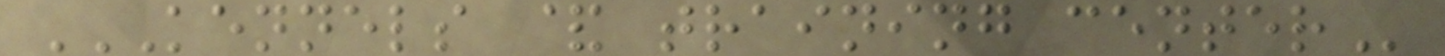KENNELS & TRAINING CENTER
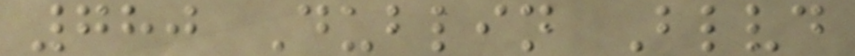780 Dublin Blvd
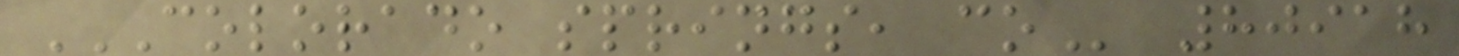COLORADO SPRINGS, CO 80918
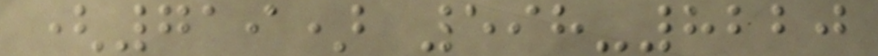(719) 598-8220
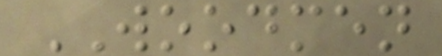WOODMEN
